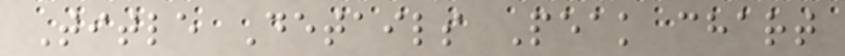Title Details Peak chart
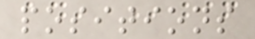positions
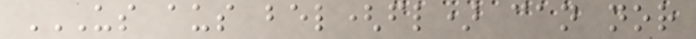US AUS BEL(FL) CAN NOR
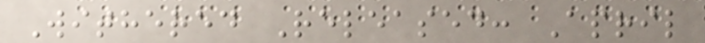Withered Released: April
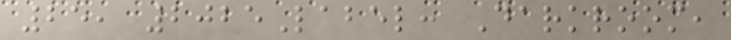25, 2025Label: Darkroom,
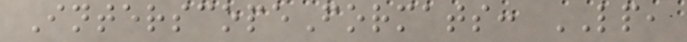InterscopeFormats: LP,
